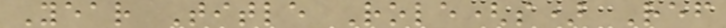Year Title Role(s) Ref
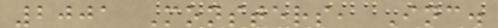2001 Monsters, Inc.
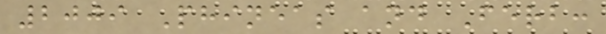2009 Phineas and Ferb:
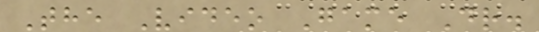The Video Game Dr.
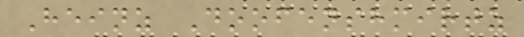Heinz Doofenshmirtz
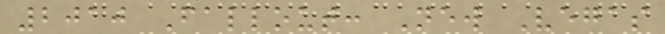2010 Fallout: New Vegas
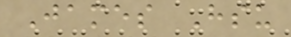James Hsu
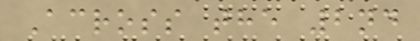Across the 2nd
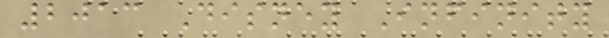2013 Disney Infinity
